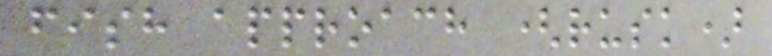fish approach (rusk)
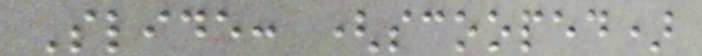Slide: (scooped)
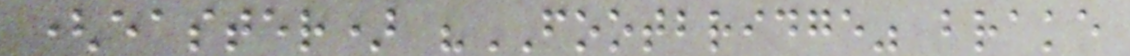(easter) "FOOTBRIDGE" brake
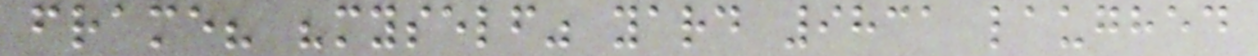frame? "myself" yard 9831 laughed
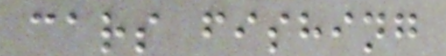cars fishing
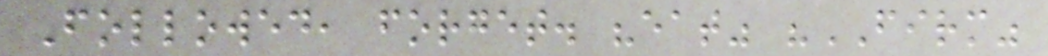Followed, forget. "eat" "FIRM"
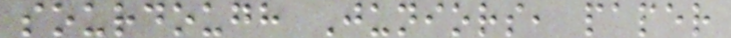sourdough Juniors, paper
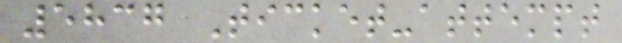5837 Ticket-attempt
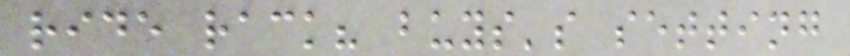ride rack? buys's setting
